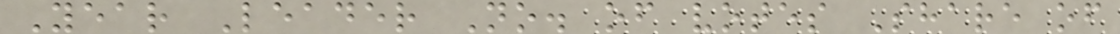Year Leader No. of votes Share of
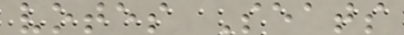votes Seats
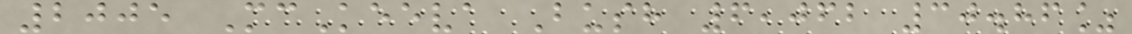2005 McKeeva Bush 6,062 30.86%
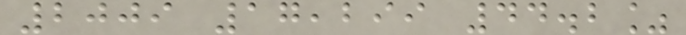2009 17,299 44.2%
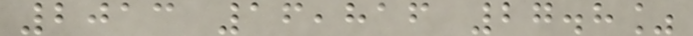2013 16,816 27.8%
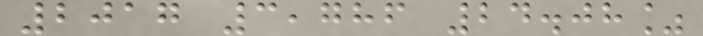2017 3,786 24.08%
